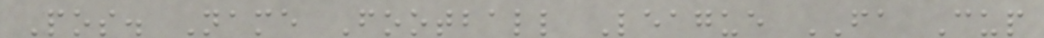Pos. Name Football League FA Cup
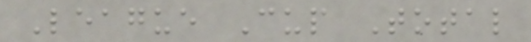League Cup Total
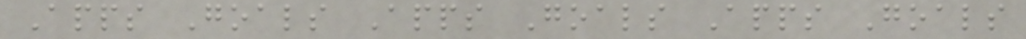Apps Goals Apps Goals Apps Goals
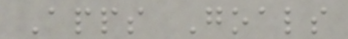Apps Goals
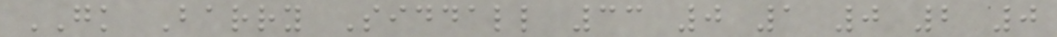GK Barry Siddall 33 0 1 0 2 0
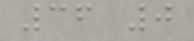36 0
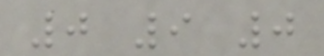0 9 0
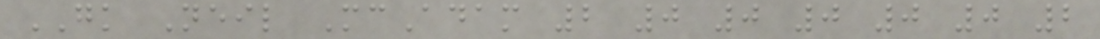GK Neil McAdam 2 0 0 0 0 0 2
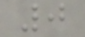0
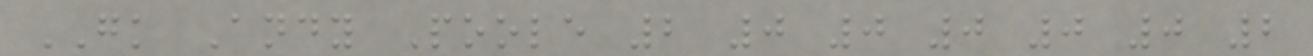GK Andy Poole 2 0 0 0 0 0 2
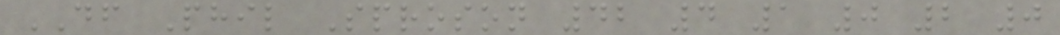DF Phil Sproson 42 4 1 0 2 0
